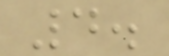4.
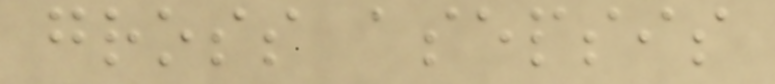gross asepsis
